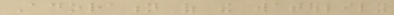Adoration of the waterlily
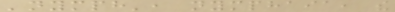'nymph', nymphaia, the
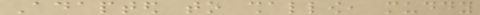Adapted to shallow, muddy
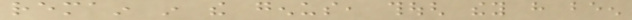remain in the genus, though they have been
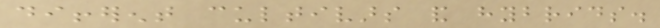different cultivars and hybrids.
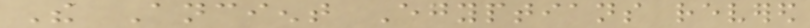The Ancient Egyptians revered
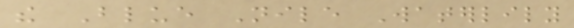the Blue Nile Waterlily
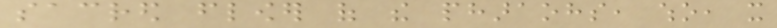sacred flower of the pharaohs, who, it
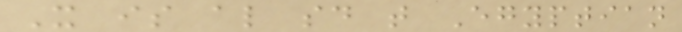It is also said that Egyptian
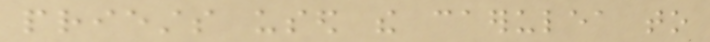priests used the caerulea to
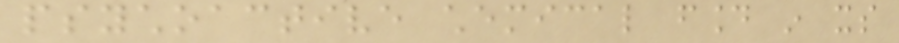psychoactive chemical found in its
